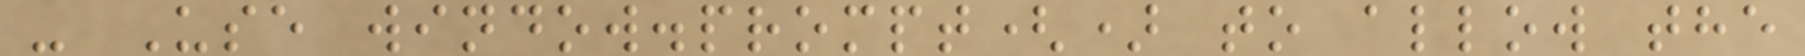- Use window.prompt() to allow the
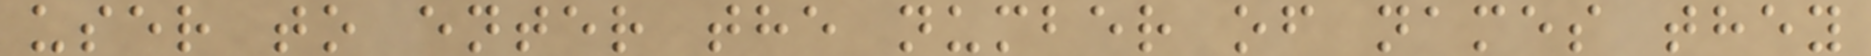user to enter the number of names they
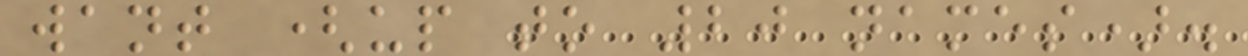want (up to 20 names).
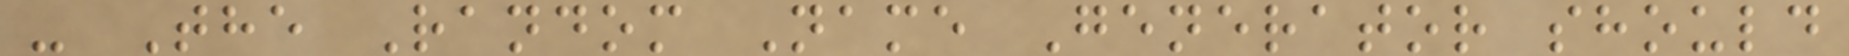- The Random Name Generator should
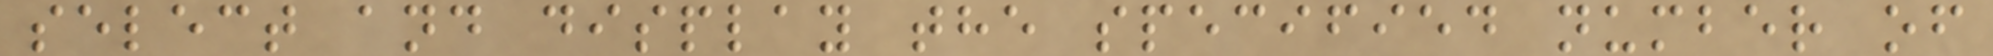select and display the specified number of
